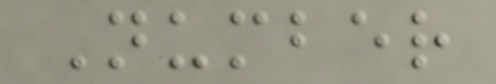Number
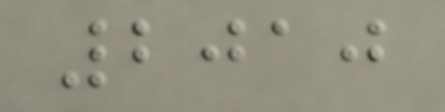2010
